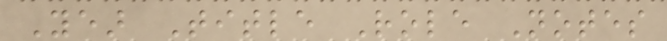Year Title Role Notes
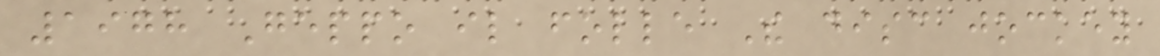1978 Geppo il folle The disc jockey
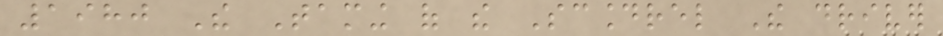1980 The Taming of the Scoundrel The driver
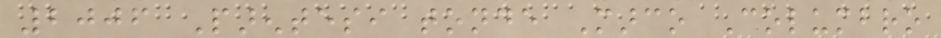2006 Parentesi tonde Marco Columbro
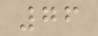76
